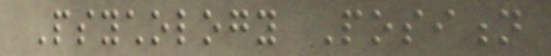Psychology Position
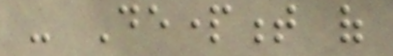- Department of
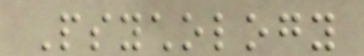Psychology
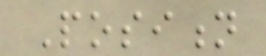Position
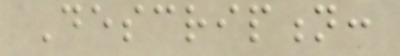Description:
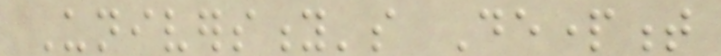University's Department
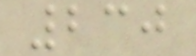230
